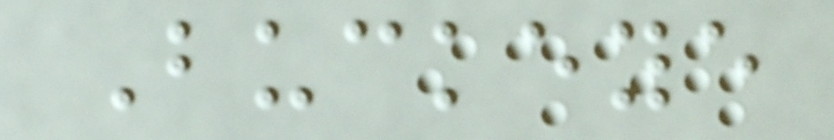Buckeye
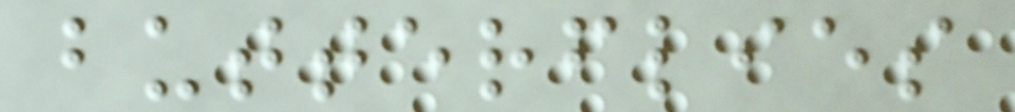butterflies
